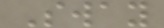Sway
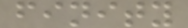finity
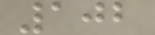102
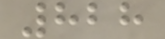828
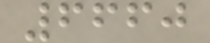6660
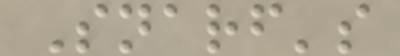Snarf's
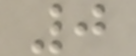0
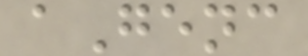aGenc
